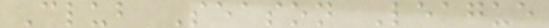Club Season League
